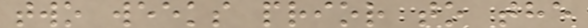two weeks prior to the
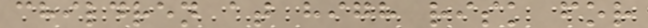children at high risk for
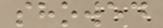showed
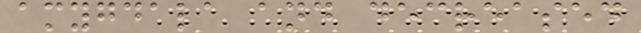amygdala and decreased
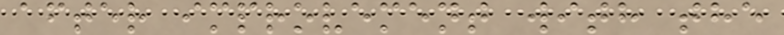after improvement with the
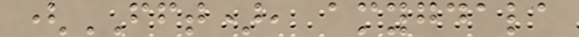(FFT), amygdala
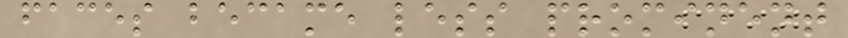faces became less prominent
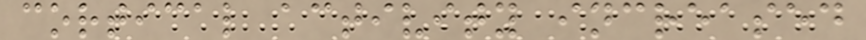cortical activity increased
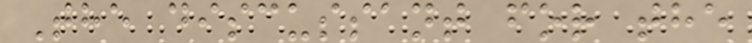The discussant for the
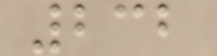232
